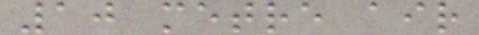10 metre air
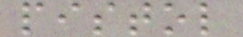pistol
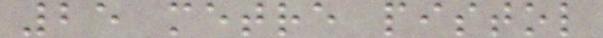25 metre pistol
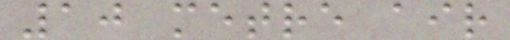10 metre air
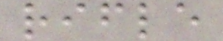rifle
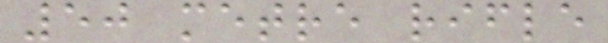50 metre rifle
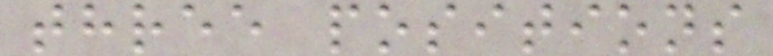three positions
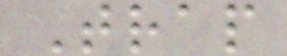Trap
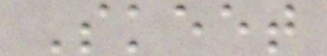Skeet
